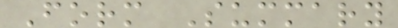Form Summary
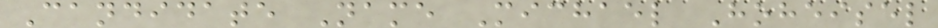Candidate Name Michael Hoheisel
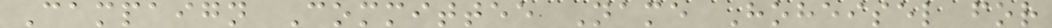Campaign Committee Name Hoheisel for
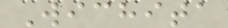Wichita
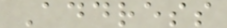Address
